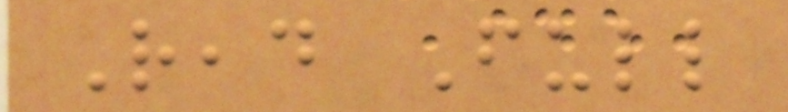Read Full
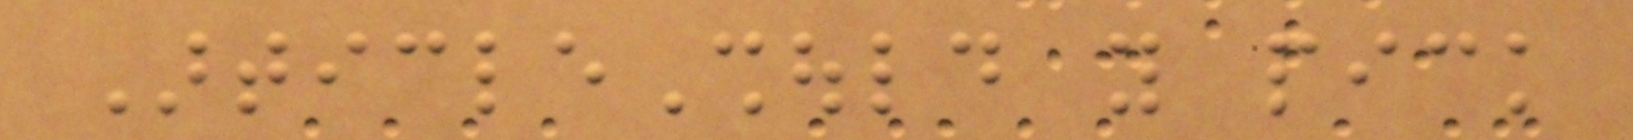ArticleShould you pick
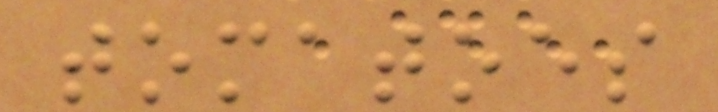tomatoes
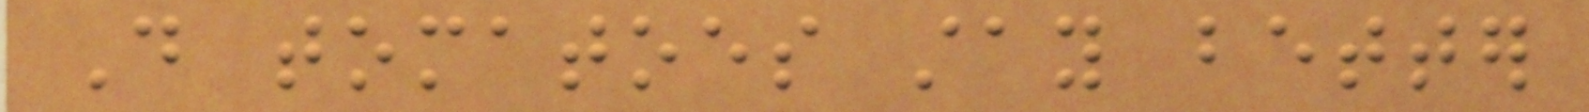Do tomatoes stay better
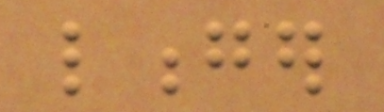longer
